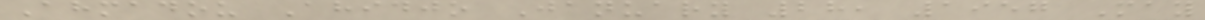Ahmadou Ahidjo January 28, 1957 May
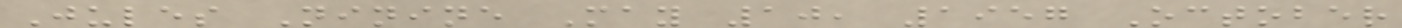Jules Ninine May 10, 1957 October
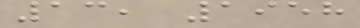13, 1958
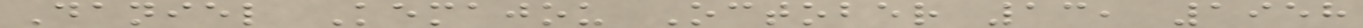Daniel Kemajou October 13, 1958
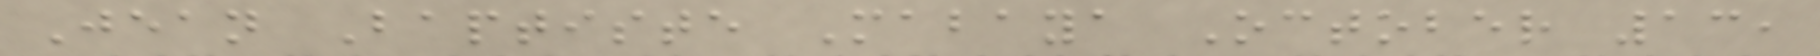Jean Baptiste Mabaya October 13,
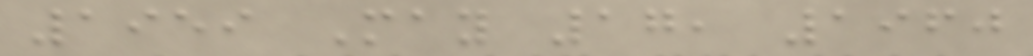1959 May 17, 1960
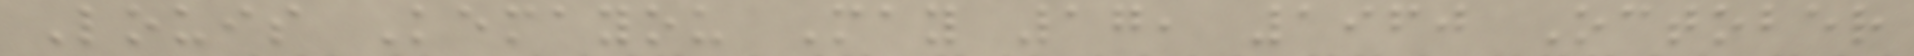Louis Kemayou May 17, 1960 October
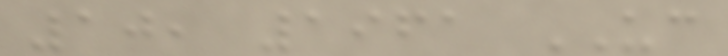10, 1961 UC
